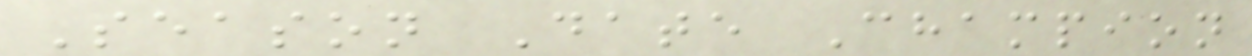Season Date Champion
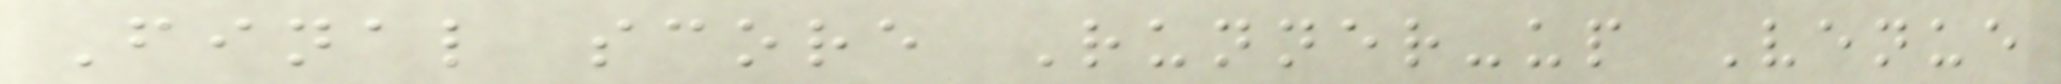Final score Runner-up Venue
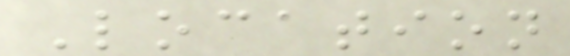Location
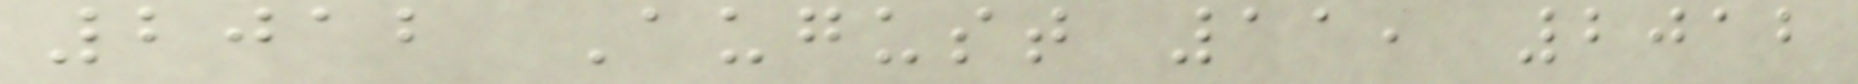2012 August 11, 2012
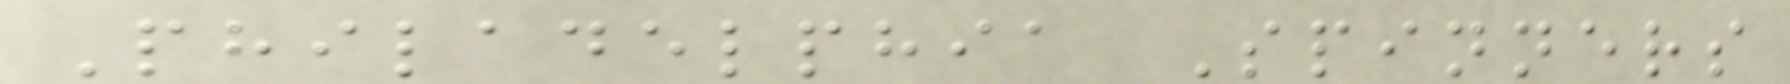Philadelphia Spinners
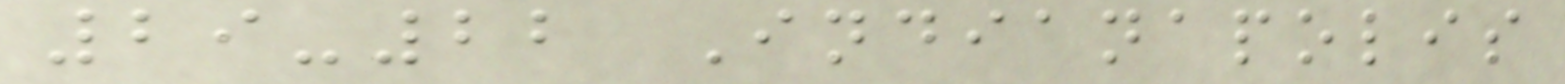29-22 Indianapolis
